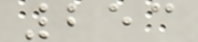253
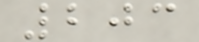203
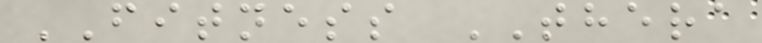FITNESS THERA
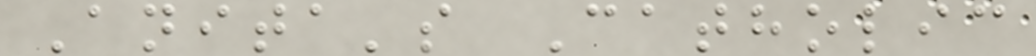Anita's Catholic
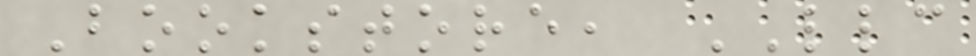Bookstore, LLC
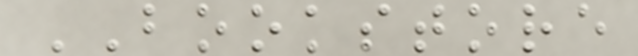BOOKSTORE
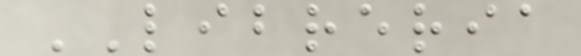LIBRERIA
